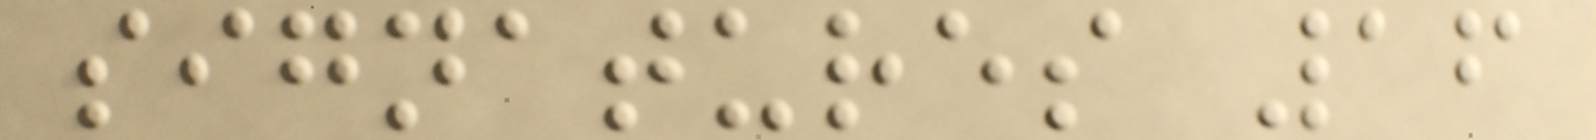signatures 16
